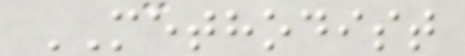METHODIST
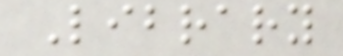Library
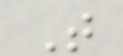T
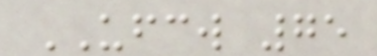UFCW 75
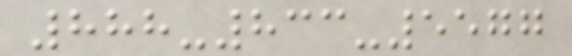888-833-5577
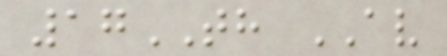17TH AV
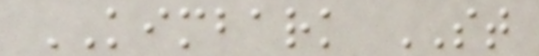KIMBARK ST
